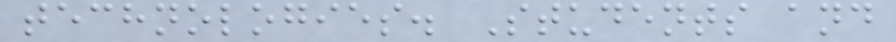technologies. Students and
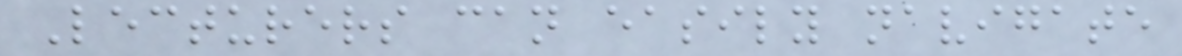Lecturers can easily navigate
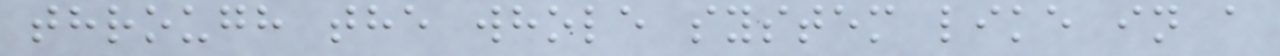through the whole system like in a
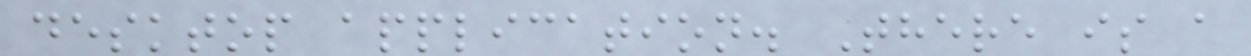desktop application. There is a
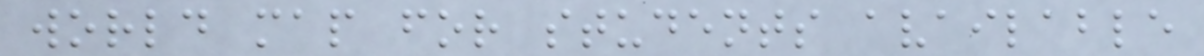world map for students available
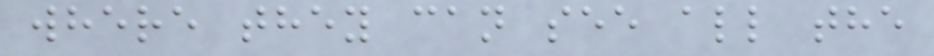where they can see all the
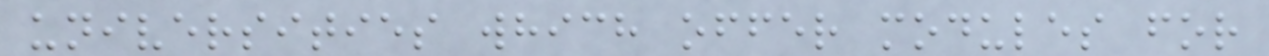universities which offer modules for
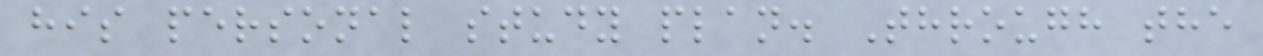his personal study plan. Through the
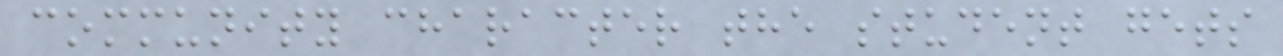community character the student gets
